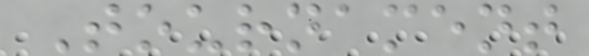Tournament
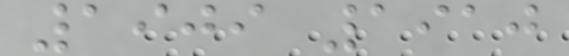1909 1910
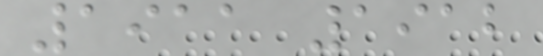1911 1912
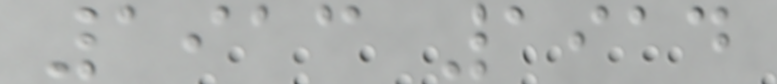1913 1914
